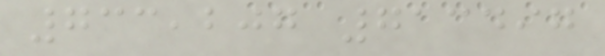733,207 713497
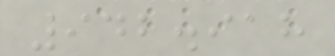942.918
